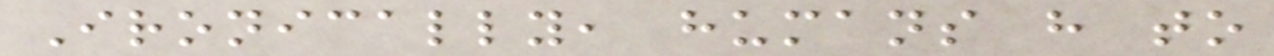Ironically, humans have to
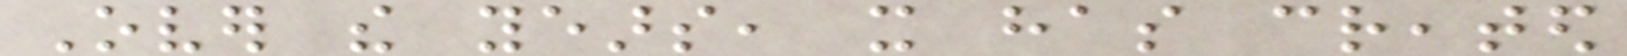Over the years, it has created
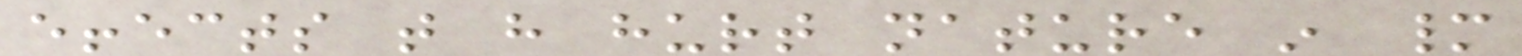effects that have hurt nature in many
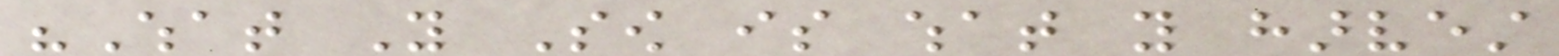"What You Sow is what you harvest
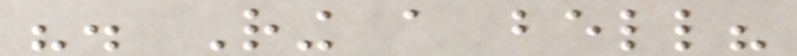". Ring a bell?
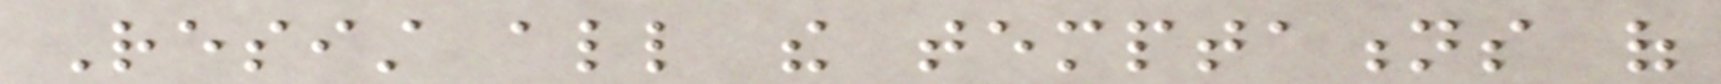Resist all the temptations of
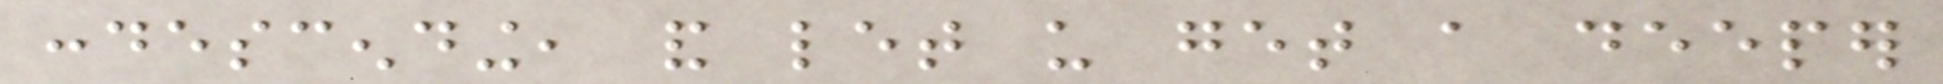condescending, and let us get a deeper
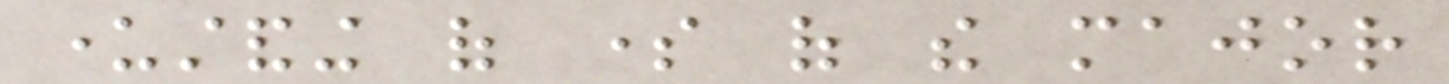understanding of some of the major
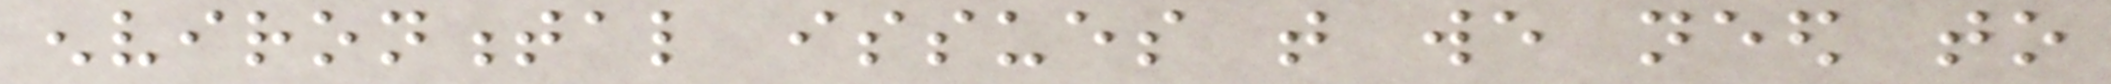environmental issues that we need to
